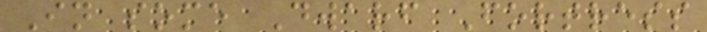In some Dwarf Fortress
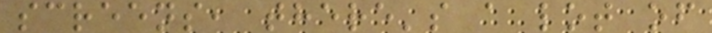screens, there's a lot of
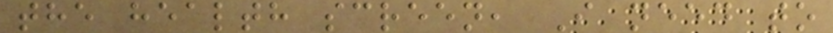the health screen, I need to
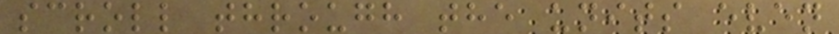scroll through the units even
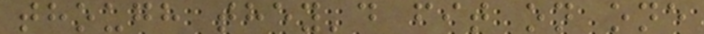though they'd fit on one
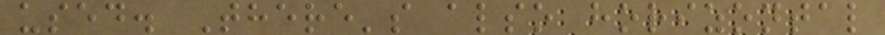used. There's also horizontal
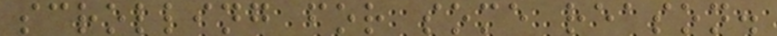scrolling for some reason.
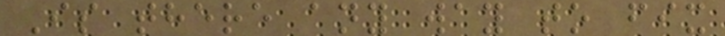Is there any way to fix
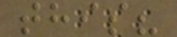this?
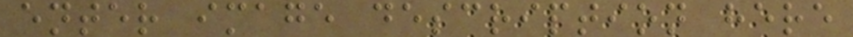enter image description here
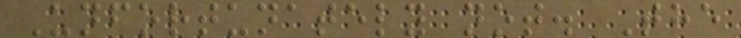Unfortunately not. The
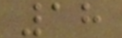18
